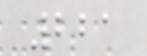221
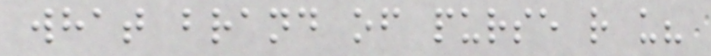what brand of purse r u?
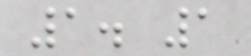1. 1
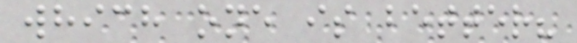which one is better?
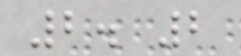2. 2
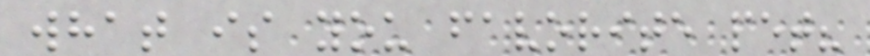what is you favorite pet?
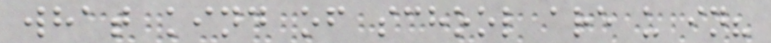what kind of school are u in?
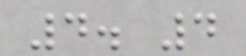4. 4
